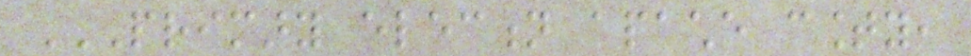PRIMARY ELECTION APACHE COUNTY,
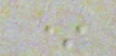*
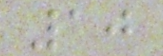10
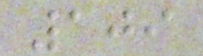109
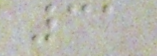31
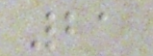21
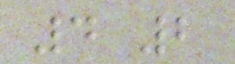4 2
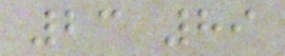23 89
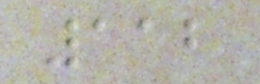112
